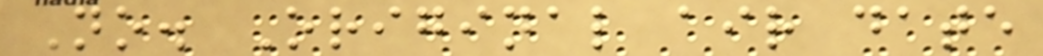No. Original air date
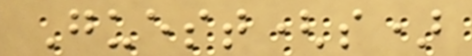Guest(s)
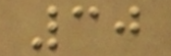30
